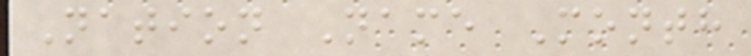Nation Name Month
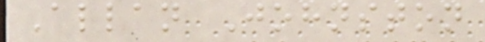Allan Johnston
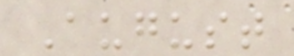August
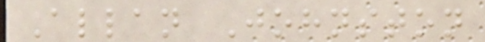Allan Johnston
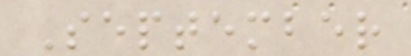September
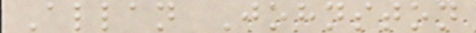Allan Johnston
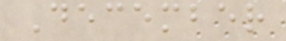December
